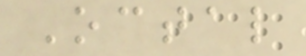Octal
